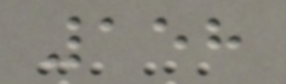158
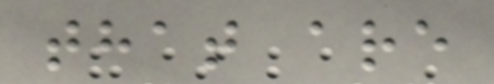that are
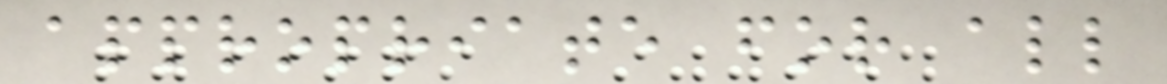appropriate for all
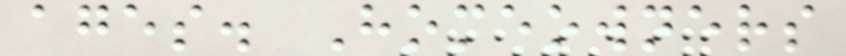ages. Homeowners
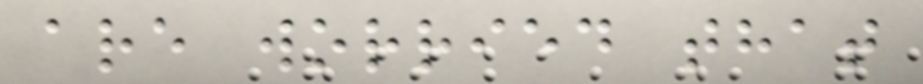are worried that
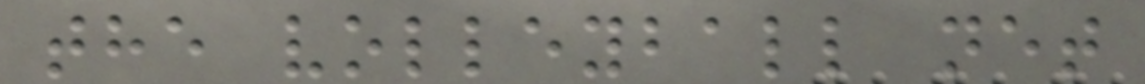the volleyball net
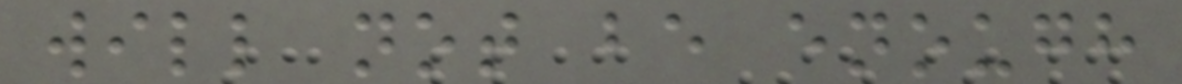will not be enough
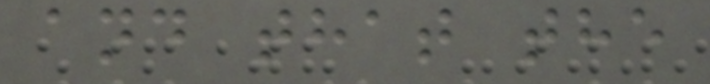and that the
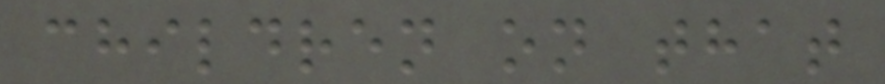children on that
